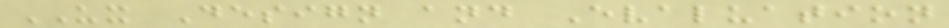UX Design and Evaluation
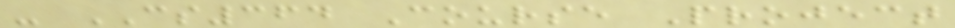- CS364 Course Project
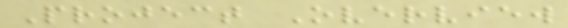Project Overview
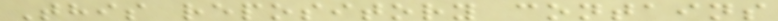This repository contains
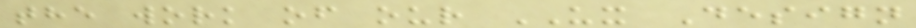the work of our UX Design
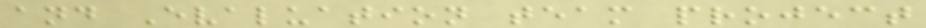and Evaluation team project
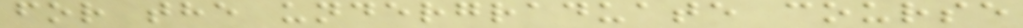for the undergraduate course
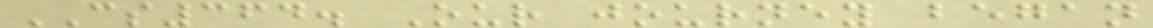CS364. Our journey began
